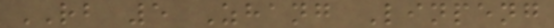RB 5 Zhang Linpeng
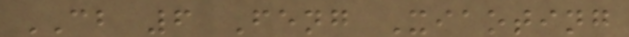CB 6 Feng Xiaoting
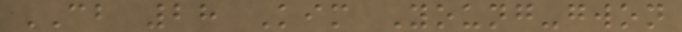CB 28 Kim Young-gwon
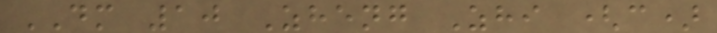DM 10 Zheng Zhi (c)
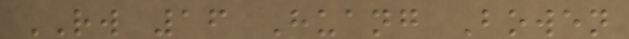RW 16 Huang Bowen
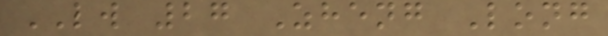LW 27 Zheng Long
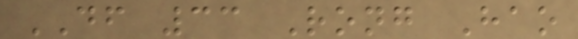DF 33 Rong Hao
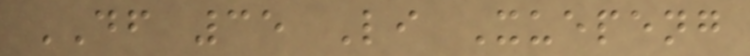DF 35 Li Xuepeng
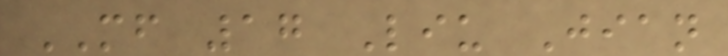MF 17 Liu Jian
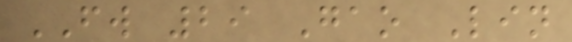FW 29 Gao Lin
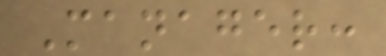Manager:
